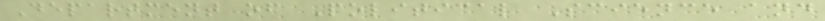Department of Political Science and
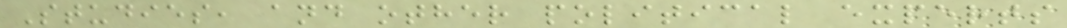Studies, and other political experts
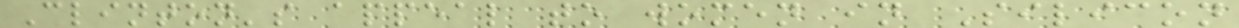Clinton's appeal to women in Silicon
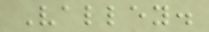Valley.
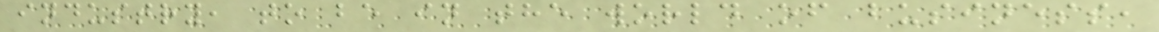industry, to be in the world of business,
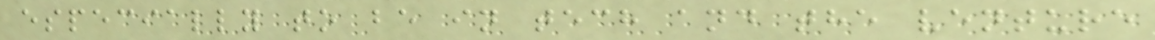especially to be in tech and the venture
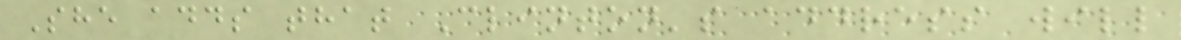She adds that Clinton's address will
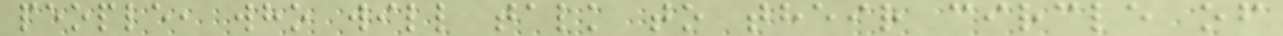people, who will talk to their circle of
